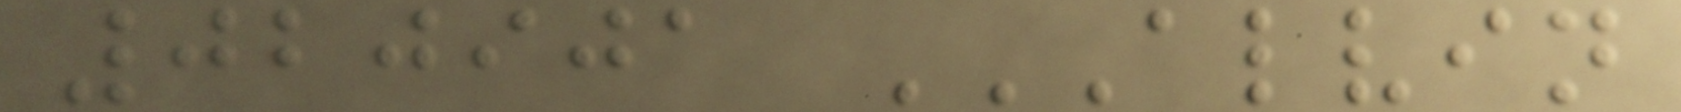020901 ALVIN
